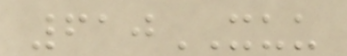610XUU
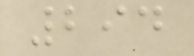294
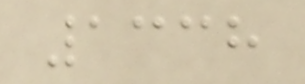1338
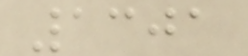1301
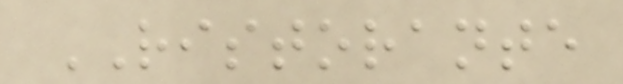RISTORANTE
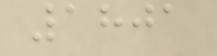1801
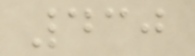430
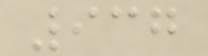937
